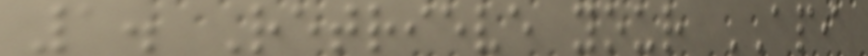1. Retrieve your API
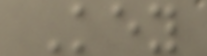Key
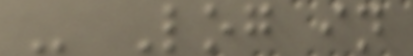- Log in
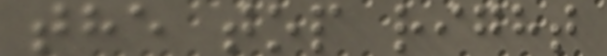the top right
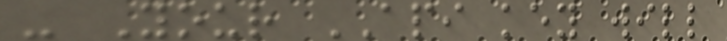- Your API key will
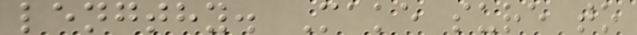lengthy. Make sure to
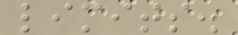limits.
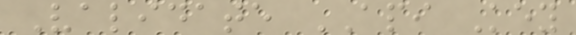Validate API Key
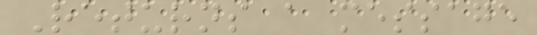Returns a message
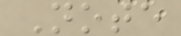Note
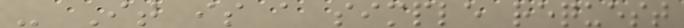- It is a simple request
